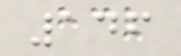146
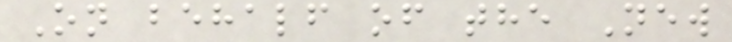On behalf of the New
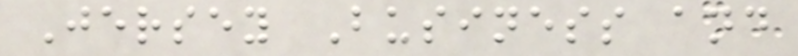Jersey Business and
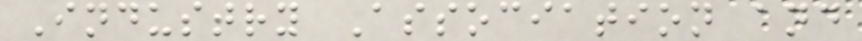Industry Association and
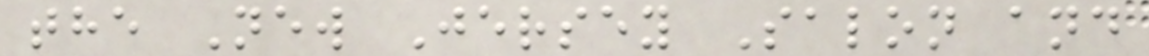the New Jersey Salon and
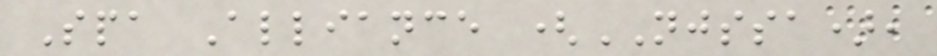Spa Alliance (NJSSA),
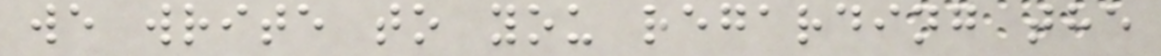we write to you regarding the
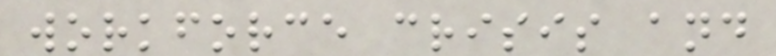workforce crisis and
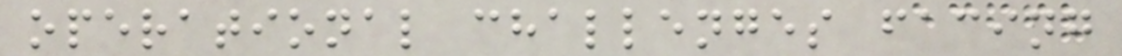operational challenges facing
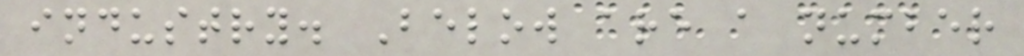industry. Below are a number
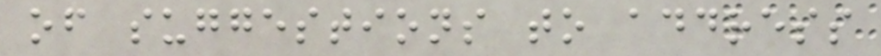of suggestions to address
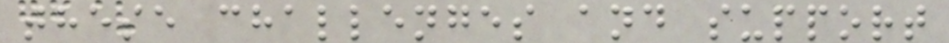these challenges and support
